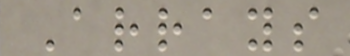Arrays
